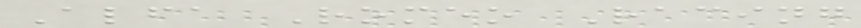Alfa Romeo Racing
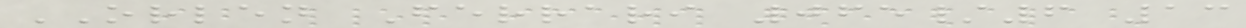ORLEN Ferrari 065/6 13
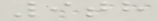9th
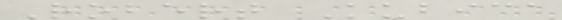Robert Kubica
